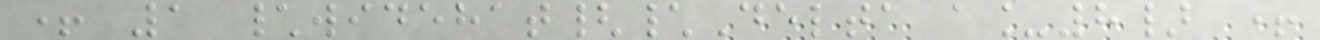+ 1 \widehat{\Delta a_8} +
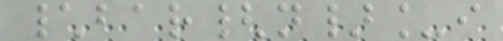\bar{n}_i
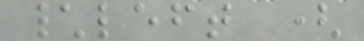\left (
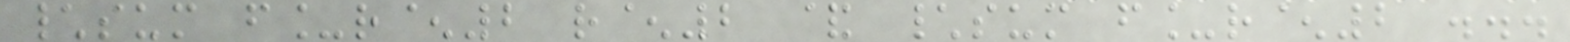\sum f_r^2 r^2 & \sum f_r^2 ...
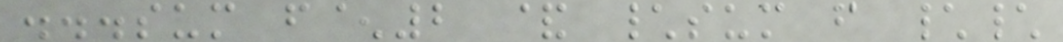...sum f^2 & \sum f \\
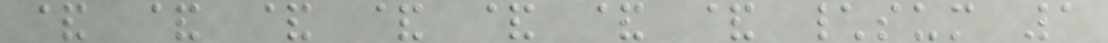& & & & & & & \sum 1
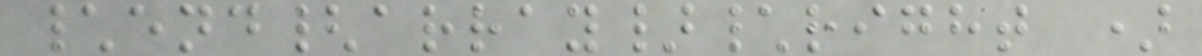\end{array}\right )
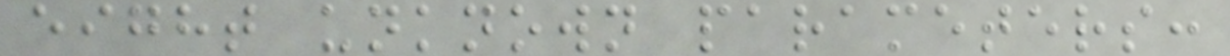eight unknown parameters:
